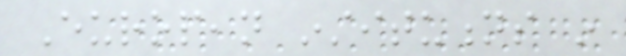European institutions in
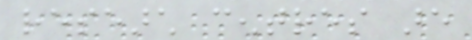research centres are
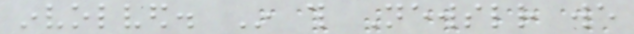involved. In this Newsletter we
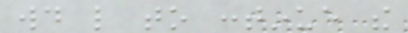would like to continue the
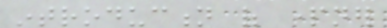introduction of partner
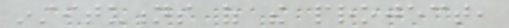institutions of the project,
